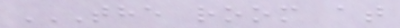THE ROOM AT
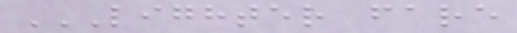LIGHTER FARE
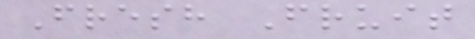Fresh Fruit
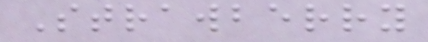Strawberry
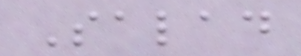Salad
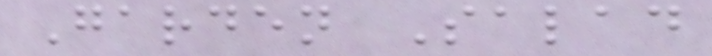Garden Salad
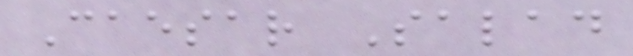Caesar Salad
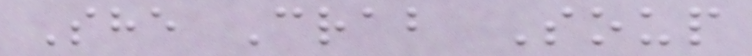She Crab Soup
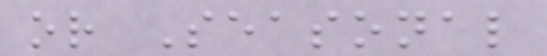or Seasonal
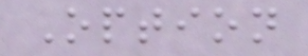Option
